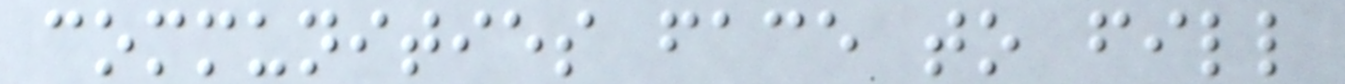communities face to fill
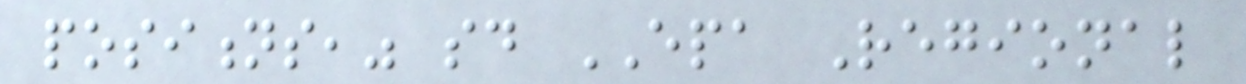positions," said EPA Regional
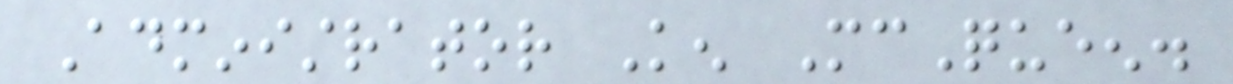Administrator Ken McQueen.
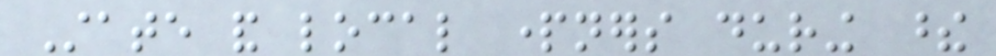State and local partners during these
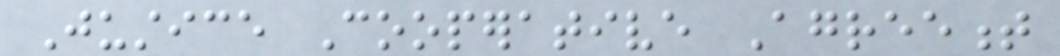Justice Cooperative Agreement
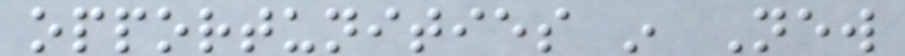opportunities in New
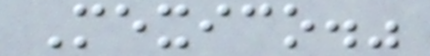Mexico."
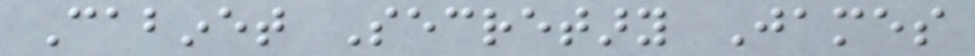Cabinet Secretary James
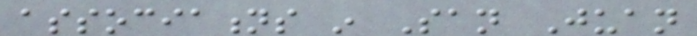associations in San Juan
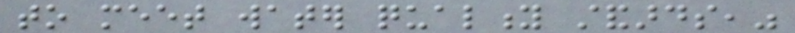to meet water quality standards,"
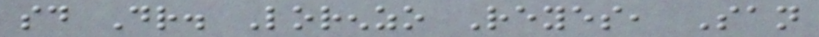said Dr. Lorenzo Reyes, San
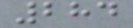284
